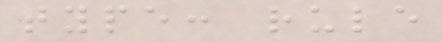type: rule
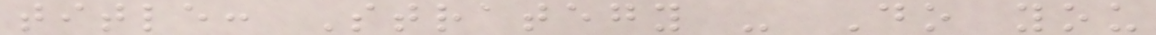title: Strategy - Do you
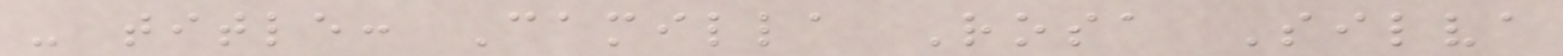- title: Camilla Rosa Silva
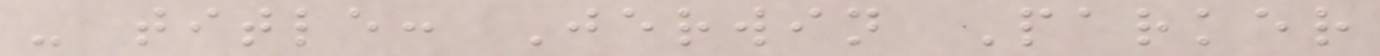- title: Jerwin Parker
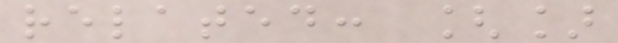related: []
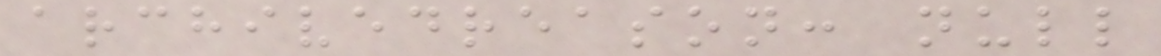archivedreason: null
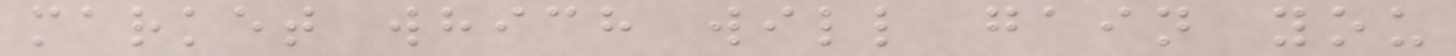market which will gain you
